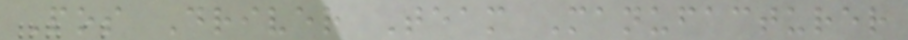Pos Driver Team Manufacturer
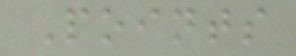Points
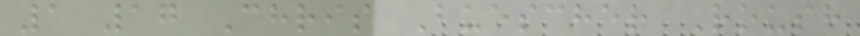1 17 Chris Buescher Roush
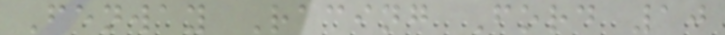Fenway Racing Ford 10
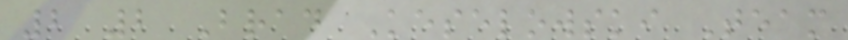2 2 Brad Keselowski Team
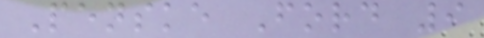Penske Ford 9
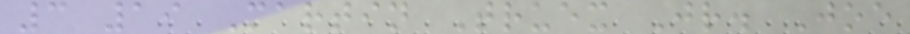3 19 Martin Truex Jr. Joe
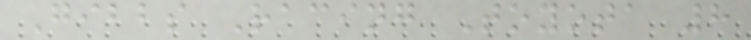Gibbs Racing Toyota 8
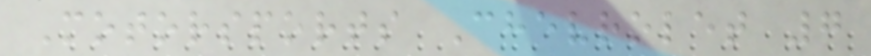Motorsports Chevrolet 7
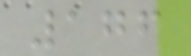176
